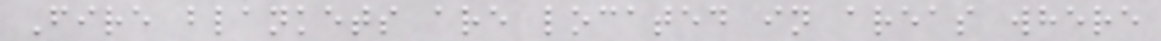Fire blankets are located in areas where
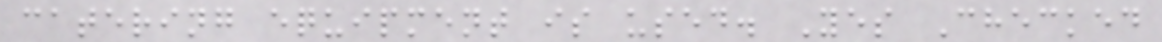catering equipment is used. Yes Checked
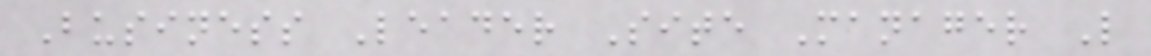Business Leader Site Manager L
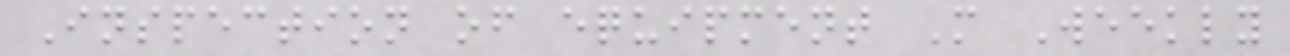Inspection of equipment M Weekly
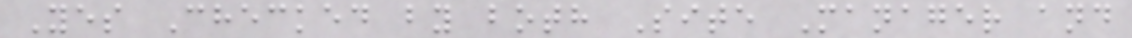Yes Checked by both Site Manager and
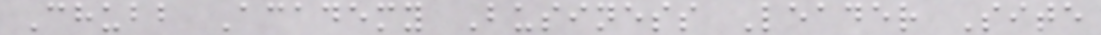Chubb Academy Business Leader Site
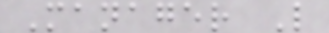Manager L
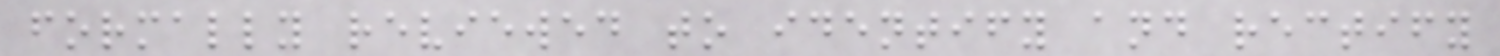formally reviewed to identify and rectify
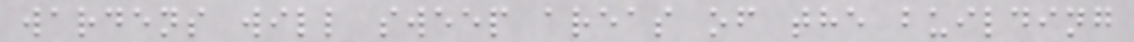wardens will sweep areas of the building
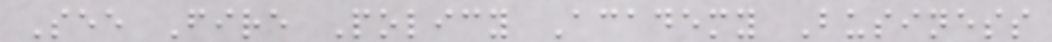See Fire Policy Academy Business
